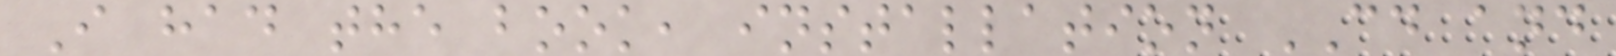I had the book, installation CD and
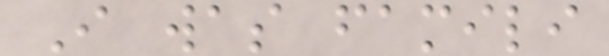I was famili
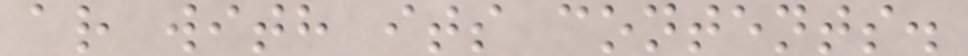ar with its contents.
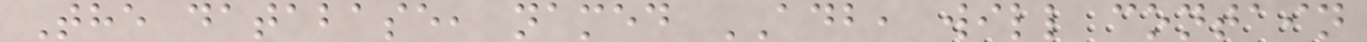The database, named ADB, will contain
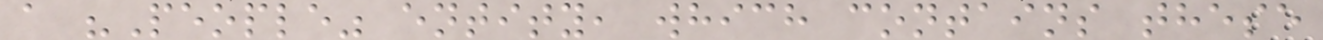a "People" entity, which contains these
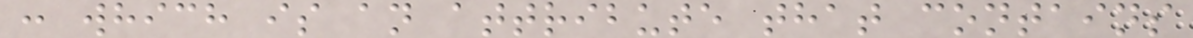: which is an attribute that contains
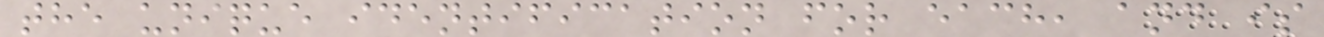the unique identification for each, and is
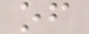of
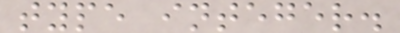type integer.
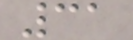31
